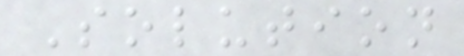Solution
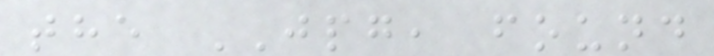the JPG, found
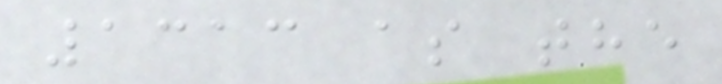1313 as the
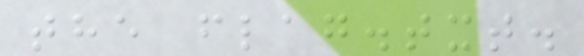the flag.txt.
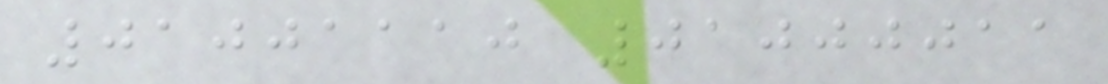01001110 01000011
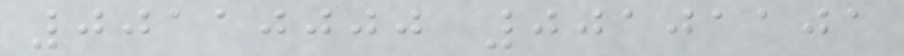00110000 00101101
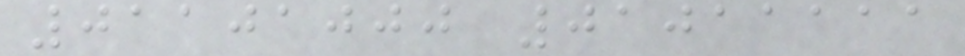01101000 01011111
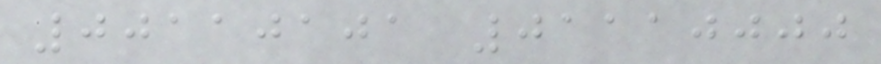00110101 01110000
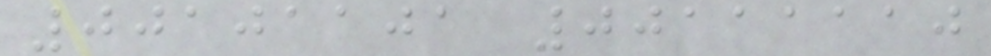00101101 00111110
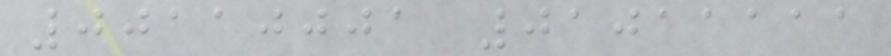00110001 01011111
